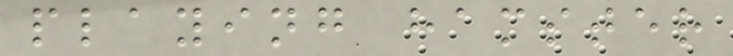playing hamster
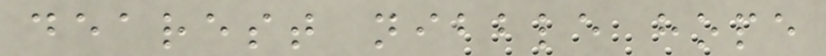dearest nibble hope
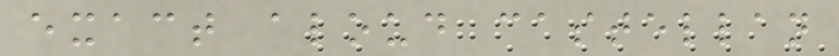exact aloud castellan
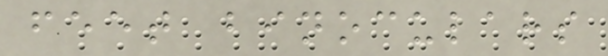feet binoculars
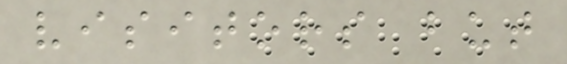visitors but
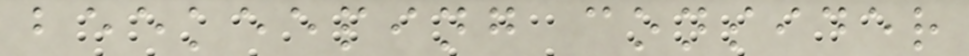beekeeping consider
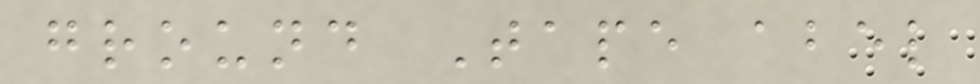ground Tape abel
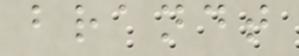brandt
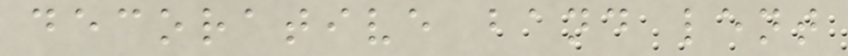decorative band lent
